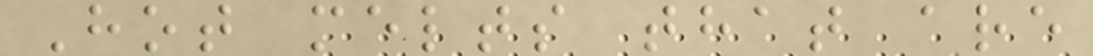Hot melts that are
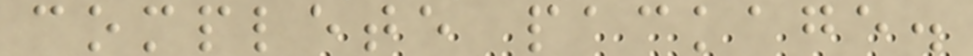complete package.
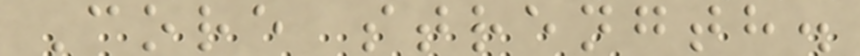Core strength.
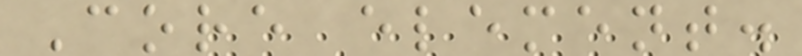Core element.
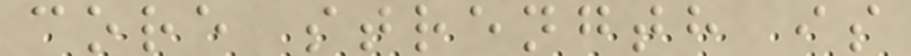core strength is
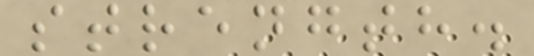strength.
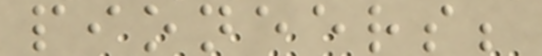pioneers;
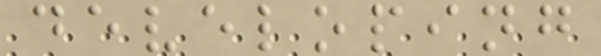developing
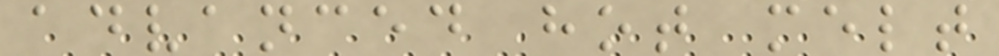advanced hot melt
